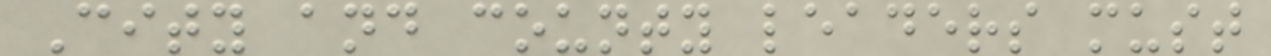City and county leaders must
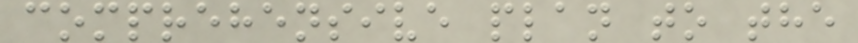comprehensive plan to the
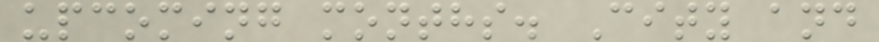upcoming months. City and
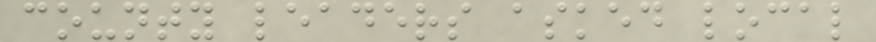county leaders asked local
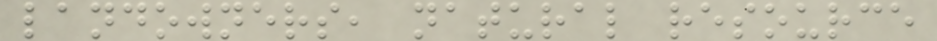landowners, natural resource
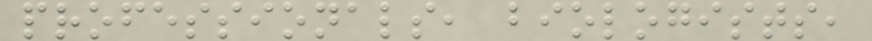professionals, biologists,
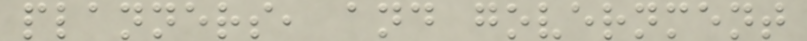planners, and government
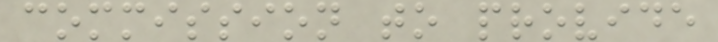commission to provide
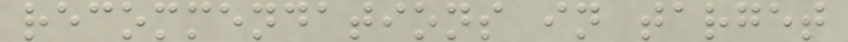recommendations in target
